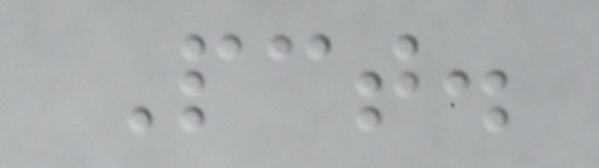Pct.
